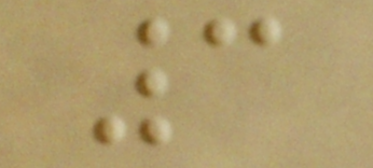3
